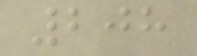208
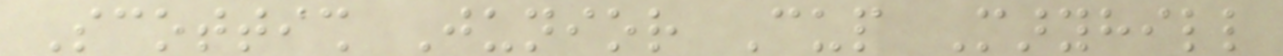Scottish Junior Cup Maryhill
